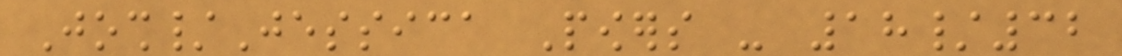Josh/Jessica Powers - 18/32
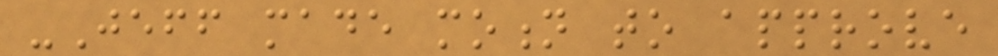-Jeff made motion to approve
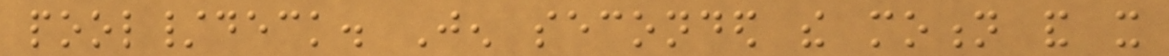pool/deck. Jen seconded the motion and it
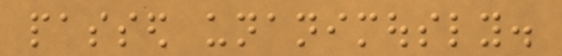passed unanimously.
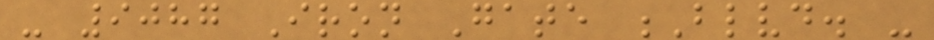- 9087 Iron Gate Blvd. -
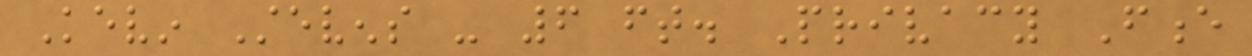Kevin Stevens - 6 ft. Privacy Fence
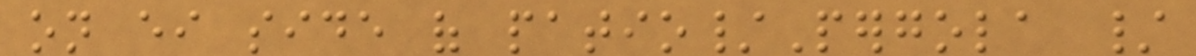on either side of patio/Pergola /
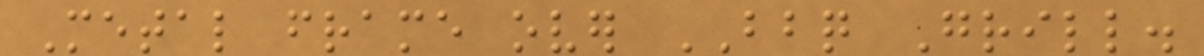Metal frame over BBQ Grill.
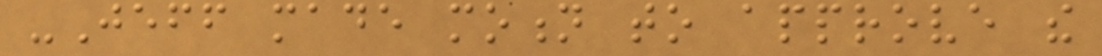-Jeff made motion to approve the
